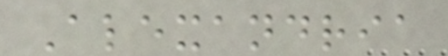Alexandria
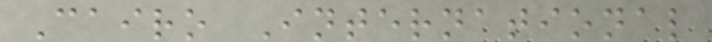Cairo International
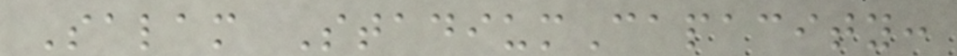Salam StadiumCapacity:
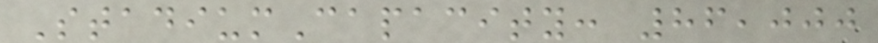StadiumCapacity: 86,000
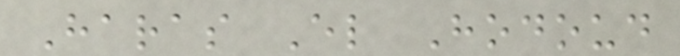Haras El Hodoud
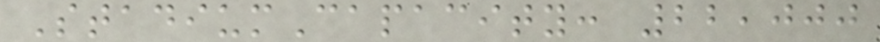StadiumCapacity: 22,000
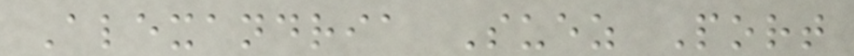Alexandria Suez Port
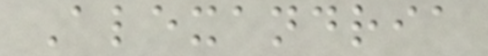Alexandria
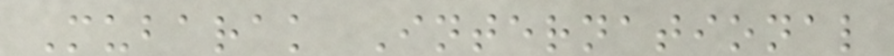Mubarak International
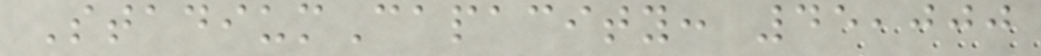StadiumCapacity: 45,000
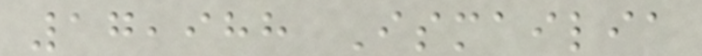17,988 Ismailia
